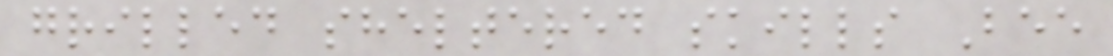grilled sheltered skills Bee
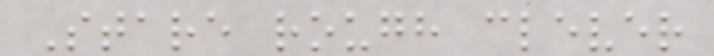Stare rough clever
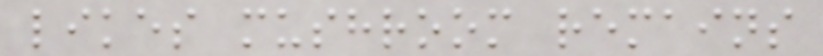likes mushroom remains
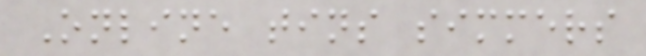Online tins simmers
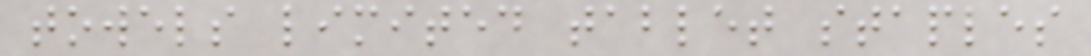towels limited tablet staples
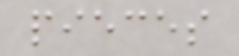pieces
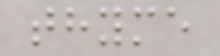thyme
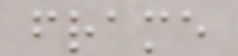frame
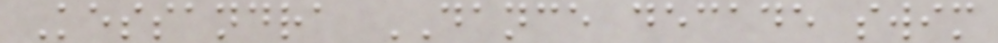Kessandra DANCE decade swim
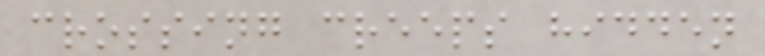crossing creeps hidden
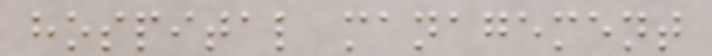hospital management
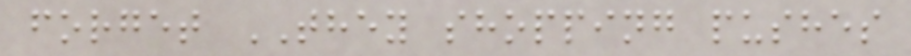forget THEY shopping pushes
